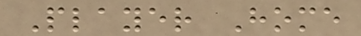Player Home
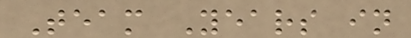Team Years in
